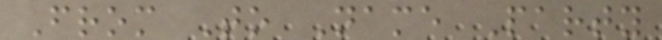From To Name Party
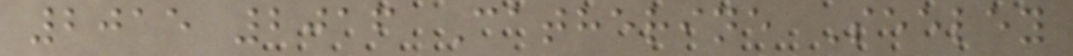2015 2016 Catherine Seeley
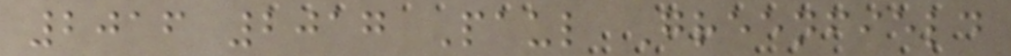2016 2017 Paul Greenfield
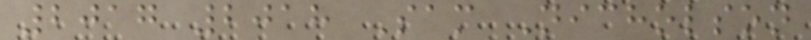2017 2018 Sam Nicholson
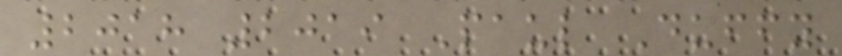2018 2019 Paul Duffy
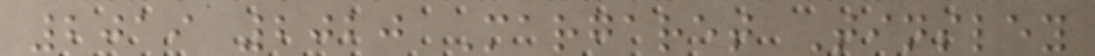2019 2020 Margaret Tinsley
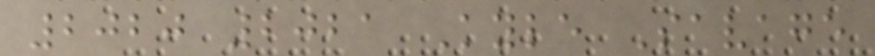2020 2021 Kyle Savage
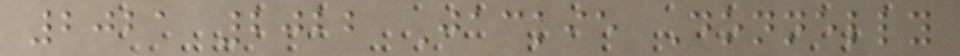2021 2022 Jackie Donnelly
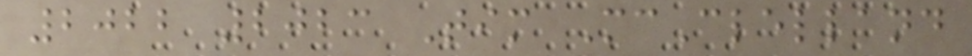2022 2023 Tim McClelland
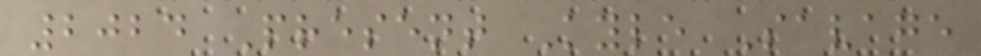2024 Present Kyle Savage
